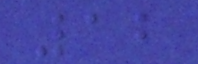12
